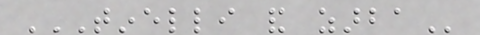TINELLI AND ZARBA
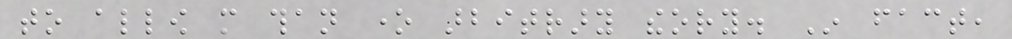to allow more than one arbitrary theory. In fact,
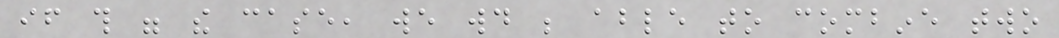if this were the case, we would be able to combine two
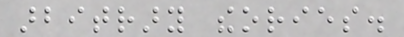arbitrary theories.
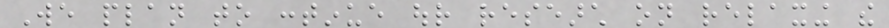We plan to continue our research on relaxing the
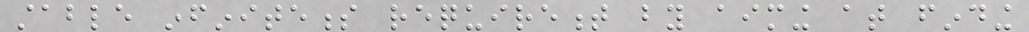stable infiniteness requirement by aiming at finding
